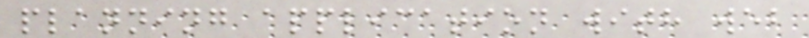planning application with web
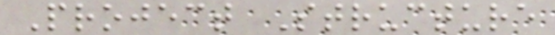Project Structure
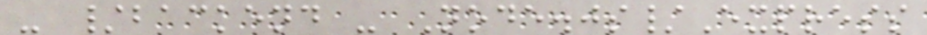- /backend - Node.js/Express
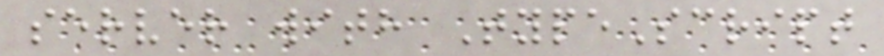server with TypeScript
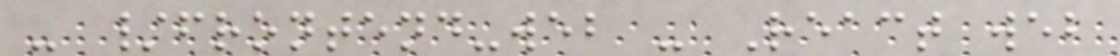- /frontend-web - React web
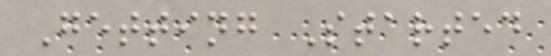Getting Started
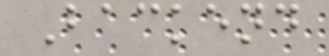Backend
